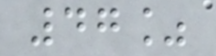47%
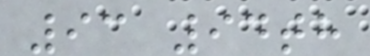93 94th
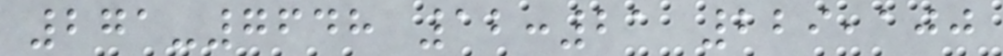271-7648 12:21 229,100
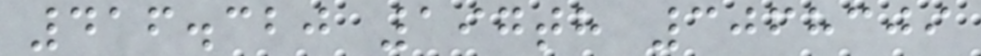416.320 197th 3068309
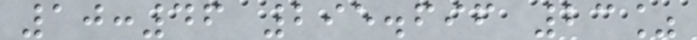10:46 295.696 23%
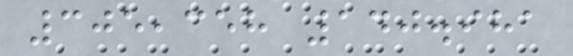305,358 140.981
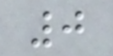0
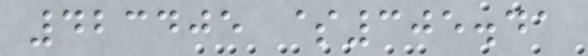423405 $305.41
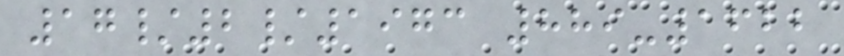17/2/1973 889-1622
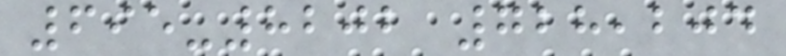695-8202 728,204
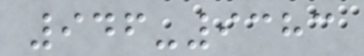946-9383
